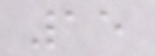15
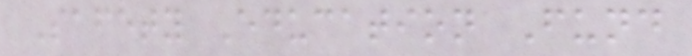Safety Education Fund
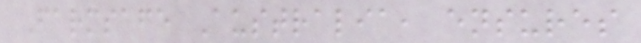Farmsafe Australia, ensures
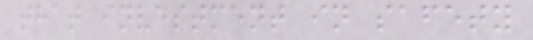that investment in safety
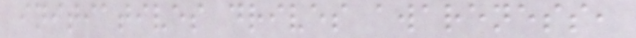initiatives drives awareness,
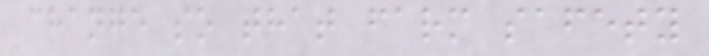change so that farm safety
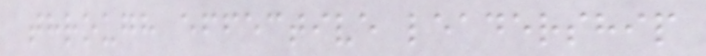through effective leadership
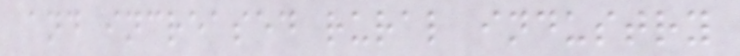and increased rural industry
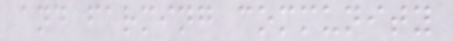and farming community
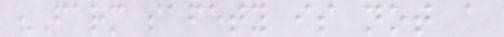"Farm safety is not a
